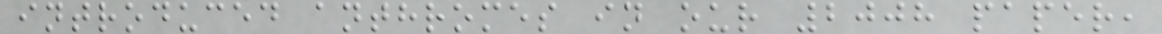introduced anthromes in our 2008 paper,
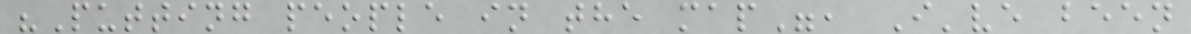"Putting people in the map", I've been
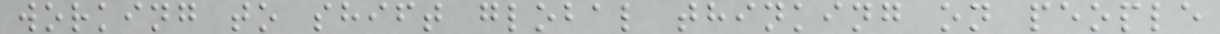working to shift global thinking on people
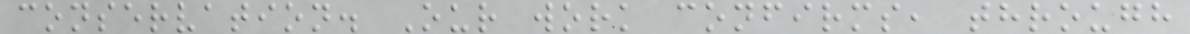conservation. Our work confirms, through
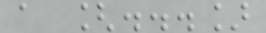a [...]
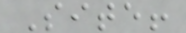Site!
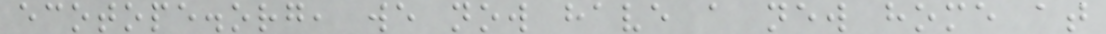ecotope.org, we now have a new home at
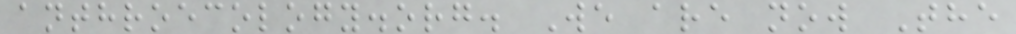anthroecology.org. We are now The
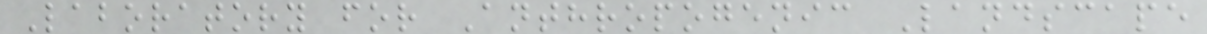Laboratory for Anthropogenic Landscape
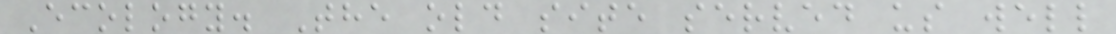Ecology. The old site served us well
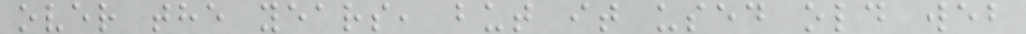over the years, but it used old web
